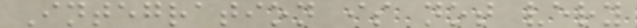Integration is not very
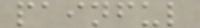painful
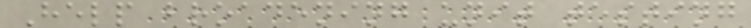Help broadening unit testing
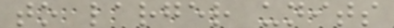to larger units
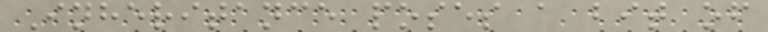Inheritance poses a bit of
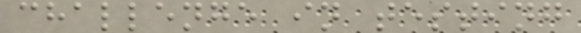challenge in testing
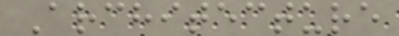Architecture
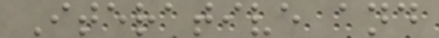Iterative and
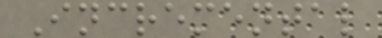Incremental
